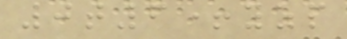0t6+yzp
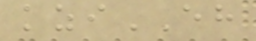kziEH
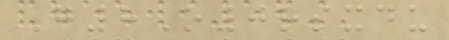G8O0rsxdu
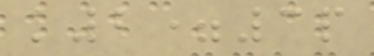k2=3p
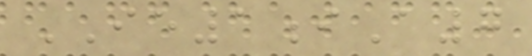IE1iA7
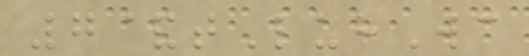7&tLuhWc
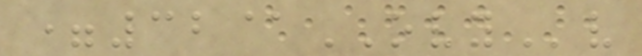=32@OVYv
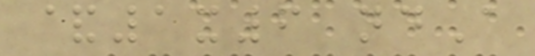&1x6 ndA
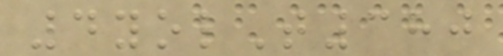4yolT380
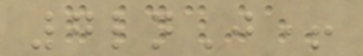7lnJ+
